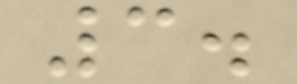3.
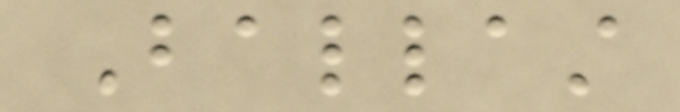Ballast
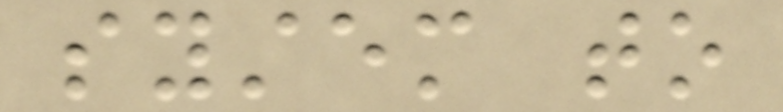system to
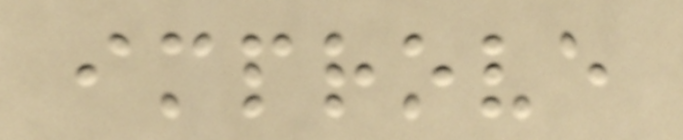improve
